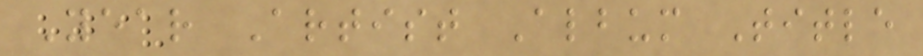Year Artist Album Title
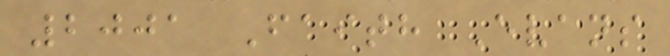2001 Faith Evans
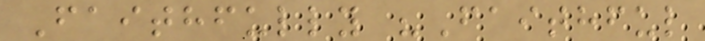Faithfully "Faithful
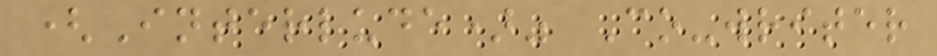(Interlude)" Co-writer
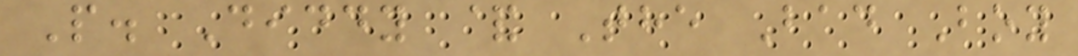P. Diddy & The Bad Boy
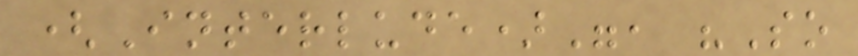(Interlude)", "So
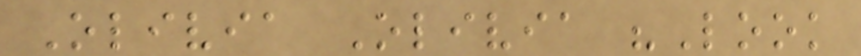Olivia Olivia "Look
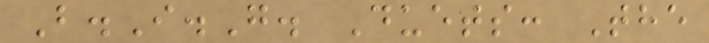B.I.G. Duets: The
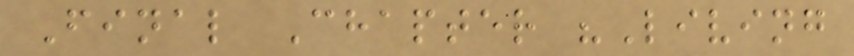Final Chapter "Living
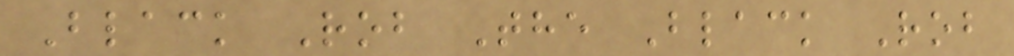Black Rob The Black Rob
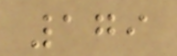179
